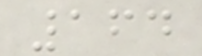164
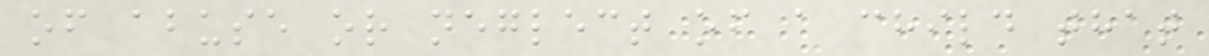of abuse or neglect of a child that
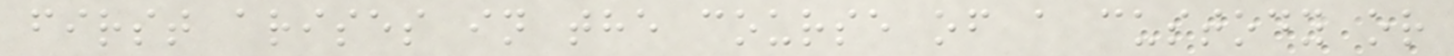first arises in the course of a custody or
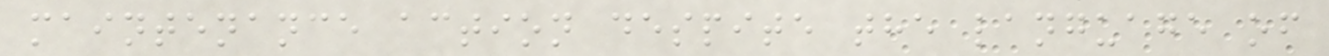maintenance action despite the language of
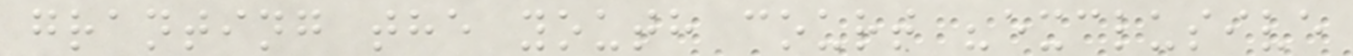granting the youth court "exclusive
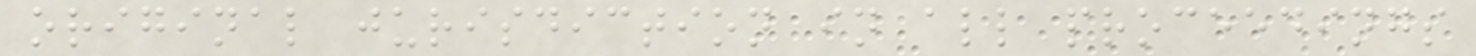original jurisdiction in all proceedings
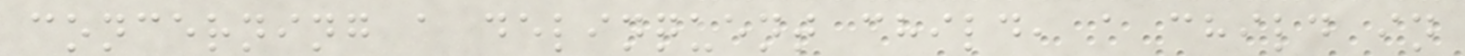concerning a delinquent child, a child in
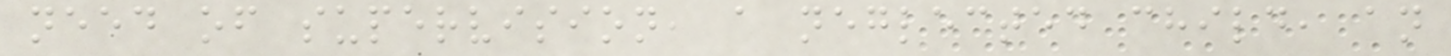need of supervision, a neglected child, an
